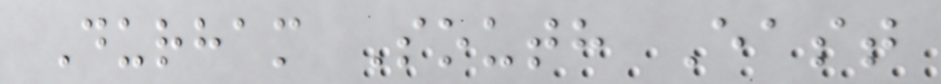Durham South East
